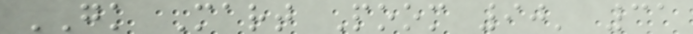GK Mart Poom 90' 31
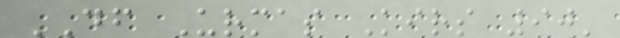DF Urmas Kirs 90'
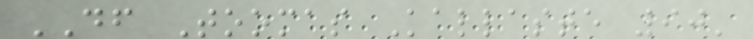DF Toomas Kallaste 90'
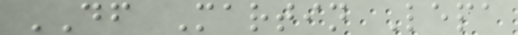DF Martin Lepa
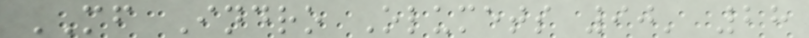MF Indro Olumets 90' 28
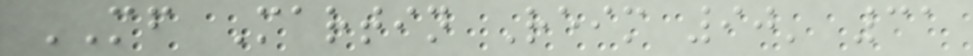MF Martin Reim 90' 31
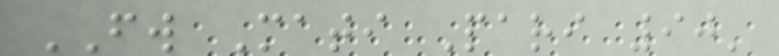FW Mati Pari 90'
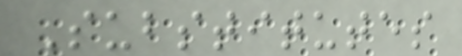Substitutes
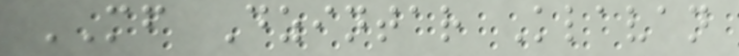MF Dzintar Klavan
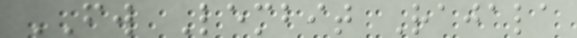FW Lembit Rajala
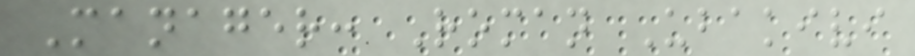Manager: Roman Ubakivi
